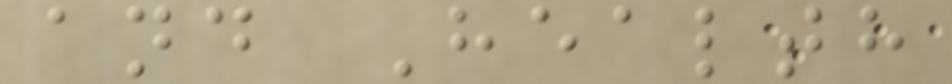and Health
